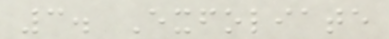3. Exfoliate
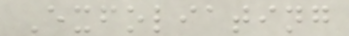Exfoliating
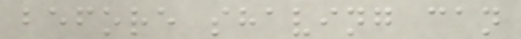before shaving can
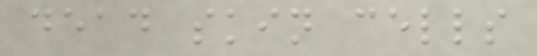dead skin cells
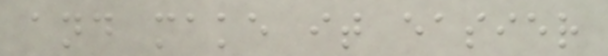and make it easier
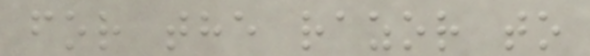for the razor to
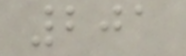201
